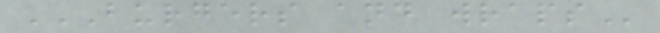BURGERS AND WRAPS
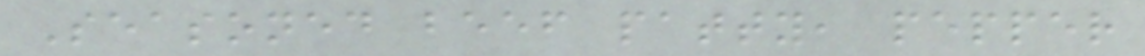Seasoned beef patty, pepper
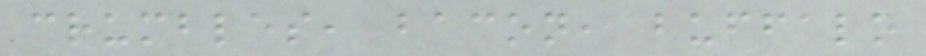crumbles, bacon, buffalo
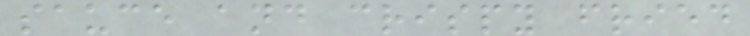sauce and crispy fried
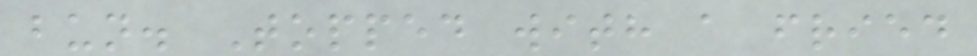bun. Topped with a fried
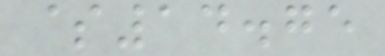$14.75
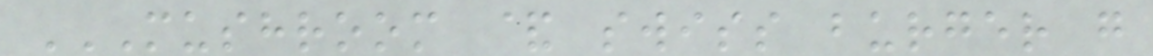MUSHROOM & SWISS BURGER G
